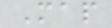Map
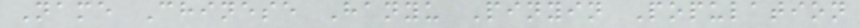Name Chinese Hanyu Pinyin Population
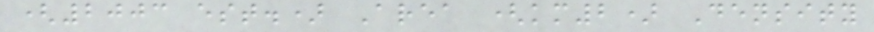(2003 est.) Area (km2) Density
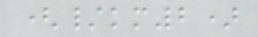(/km2)
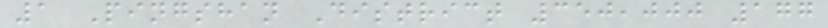1 Pingshan District 350,000 177
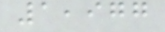1,977
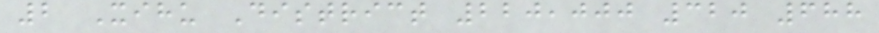2 Xihu District 220,000 320 688
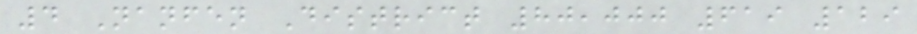4 Nanfen District 80,000 619 129
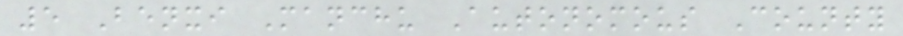5 Benxi Manchu Autonomous County
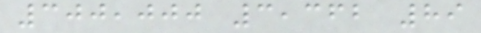300,000 3,362 89
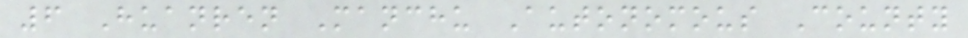6 Huanren Manchu Autonomous County
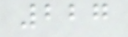227
